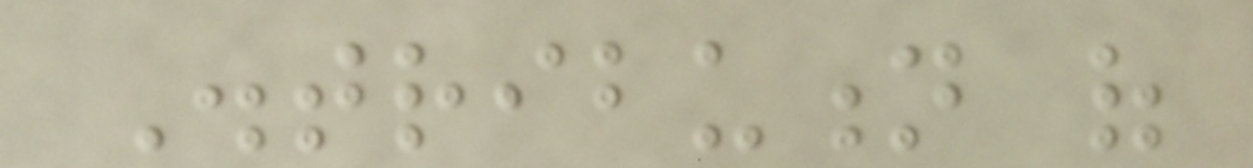Distribution of
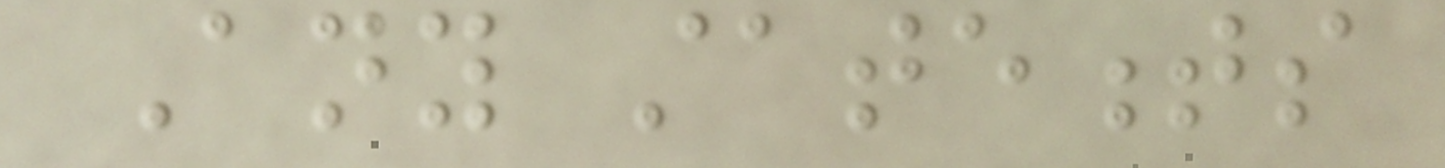Any statements
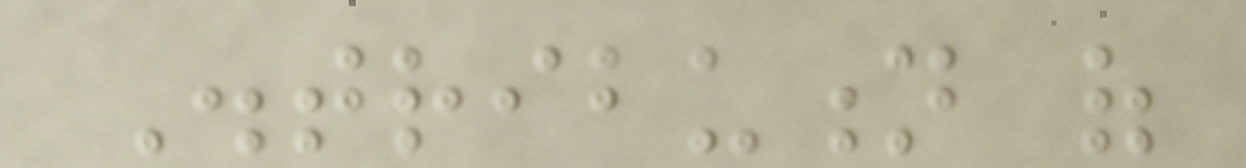Distribution of
